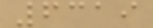6319
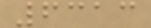6313
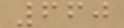660
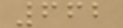662
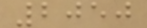2050
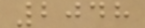2048
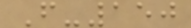F-150
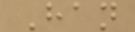Han
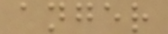anger
